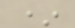*
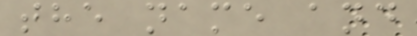the name and
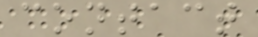contact
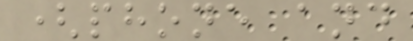(phone and
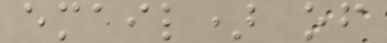email) of
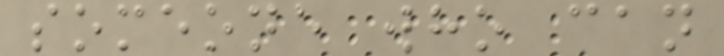someone who can
